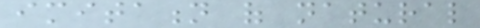imitation of natural
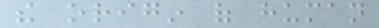the origin of human
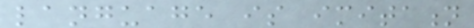language is imitation
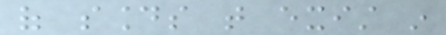of sounds that exist in
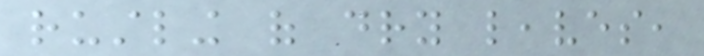rustling of dry leaves,
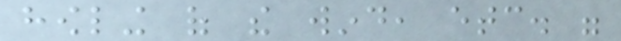howling of the wind, etc. were
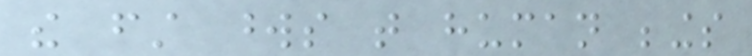the first words that human beings
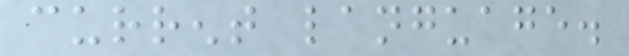current language.
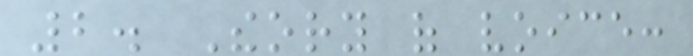2. Theory of voice:
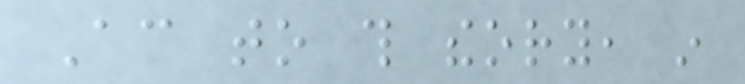According to this theory, in
